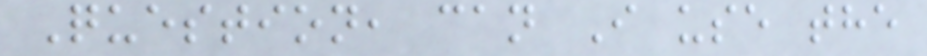Question, can I use the
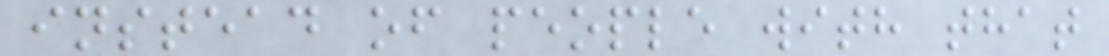instead of people with that
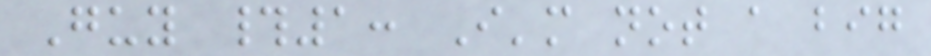Guy #1: I'm not a big
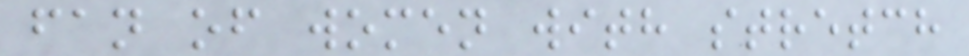fan of women with stretch
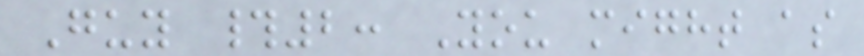Guy #2: You might as
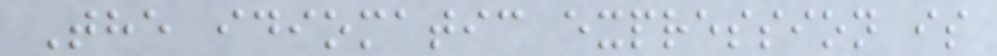The idiomatic expression is
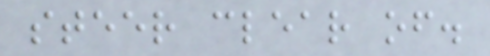steer clear of.
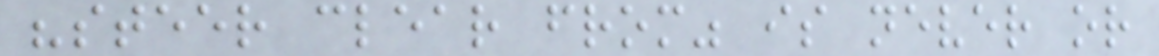"steer clear from" is never or
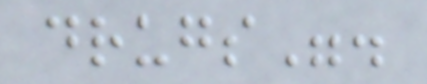drugs".
